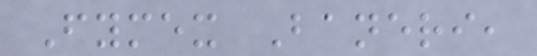Fymex Baneri,
